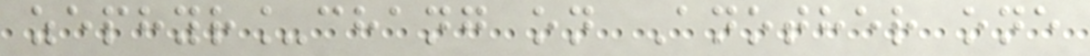zephyr_chang on Another one
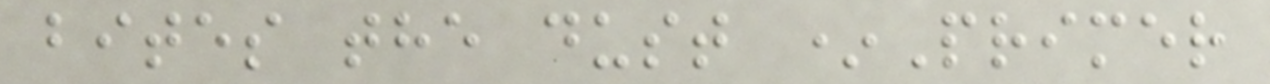bites the dust *Primer
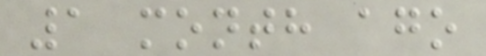1 month ago
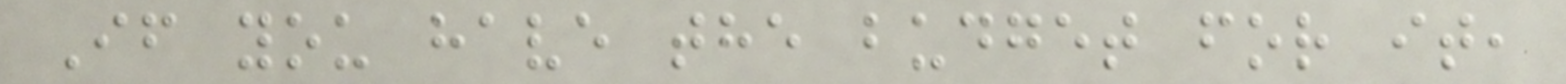If you have the budget for it,
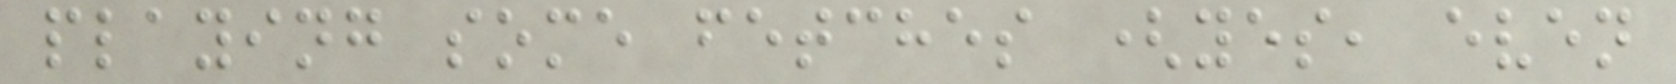playing some fetches (yes, even
